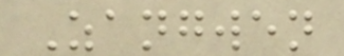Zangwen
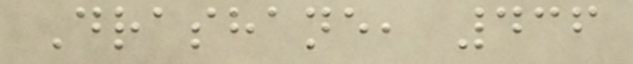Drashane, 436
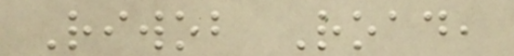Riwob Road,
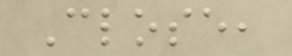Close,
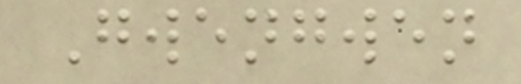Gwengwen
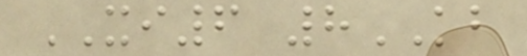XI6 8KB
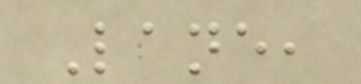Lane,
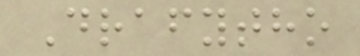Drafytho
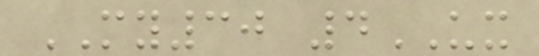MY30 4UX
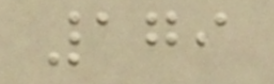179
